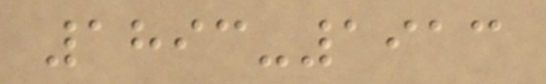1893-1913
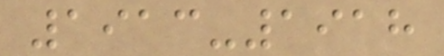1913-1918
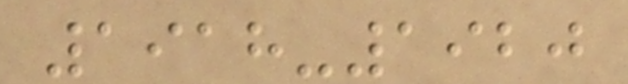1918-1920
